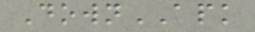DownAPK
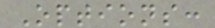Options:
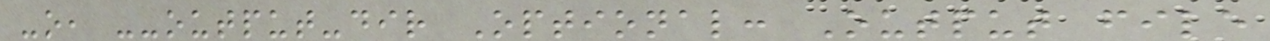-o, --output-dir Optional: Output file
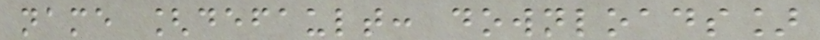name [default: downloads]
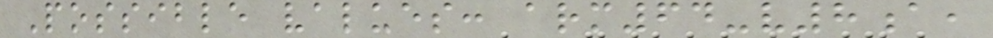Possible values: arm64-v8a,
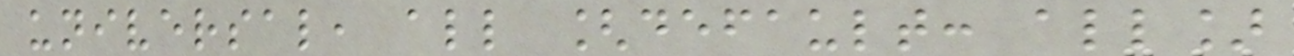universal, all [default: all]
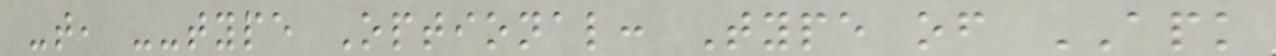-t, --type Optional: Type of APK
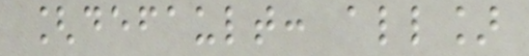[default: all]
